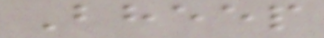Bheep
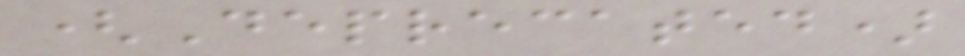(Deprecated)
